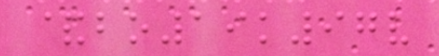&bo19k97v
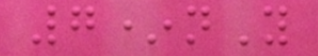7*nY
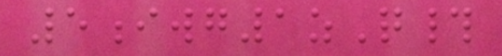5iwg1zQ#
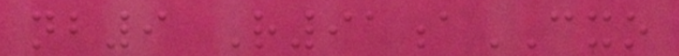nb9 R91aCXO
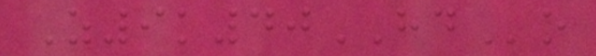Z9k40HDo
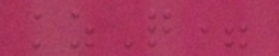kzQ=
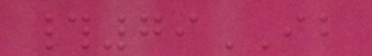#79IB
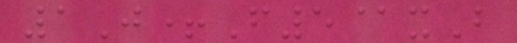1J+F5@xB
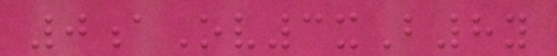0aOv3xB8y
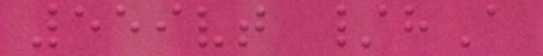559vt /hA
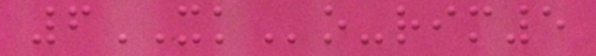6XKo-rim5
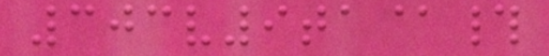303v9ta@#
